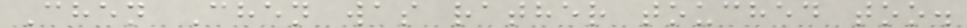Chen Chen was rather touched too.
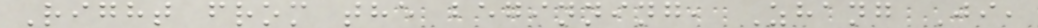Right from the beginning, Zhang Ji,
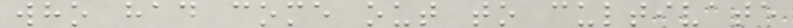who had come out to cultivate
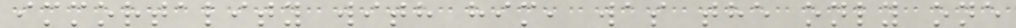immortality with him, was the only one
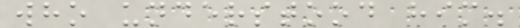who understood him.
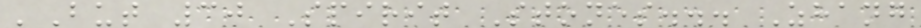'But 30 Spirit Stones... Zhang
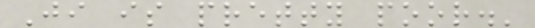Ji is pretty poor.'
